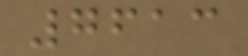7613
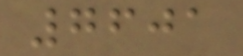7601
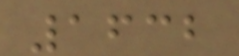1632
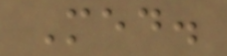Med.
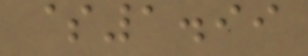$1.99
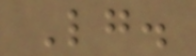Lg.
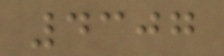4307
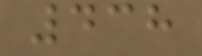438
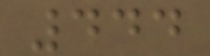444
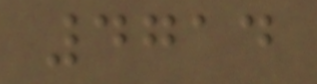4714
